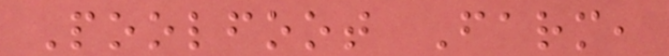Poolfoot Farm,
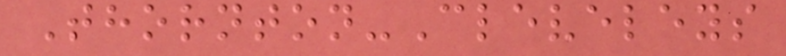Thornton-Cleveleys
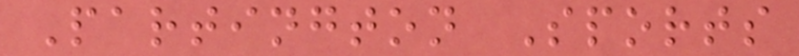Partington Sports
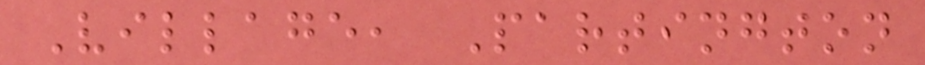Village, Partington
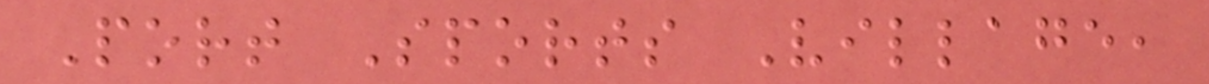Port Sports Village,
